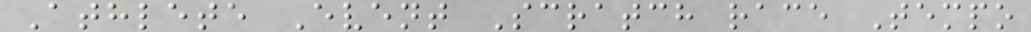Athlete Event Scratch race Tempo
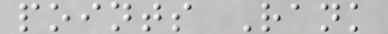points Rank
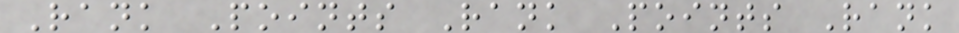Rank Points Rank Points Rank
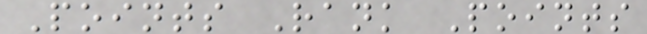Points Rank Points
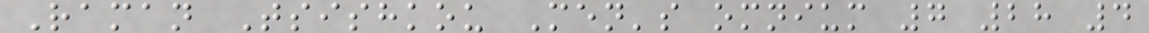Raman Tsishkou Men's omnium 7 28 4
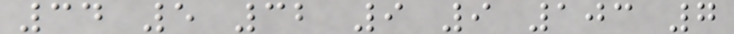34 5 32 9 9 103 7
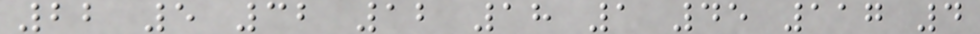22 5 32 12 18 1 45 117 4
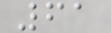61
